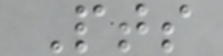Pts
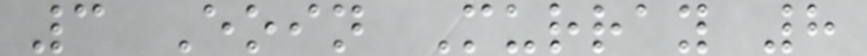3 Eoin Murray 8
